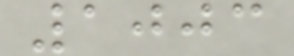1003
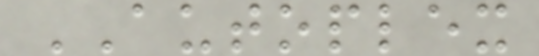AUTOPLEX
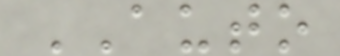AUTO
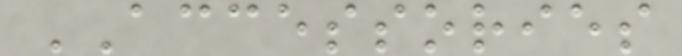ACCESSORIES
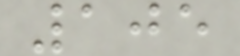105
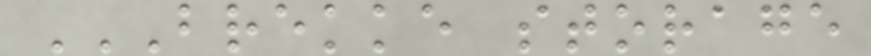BREKKE STORAGE
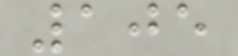105
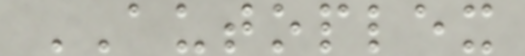AUTOPLEX
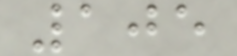105
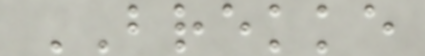BREKKE
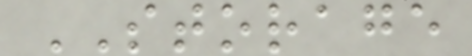STORAGE
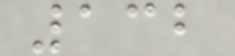132
